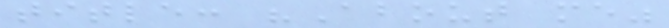title: "About me"
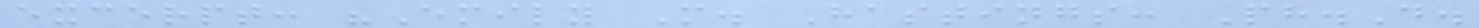excerpt: "Emily M. Hastings: Ph.D.
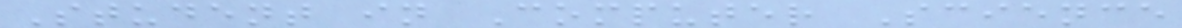Student in Computer Science
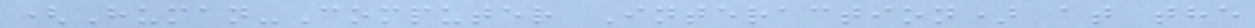(Human-Computer Interaction) at the
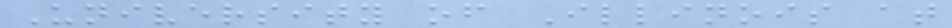University of Illinois at
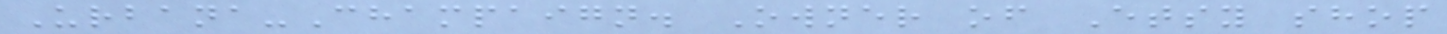Urbana-Champaign. Owner of Etsy shop
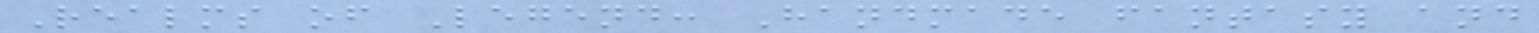Realms of Legend: Handmade fantasy and
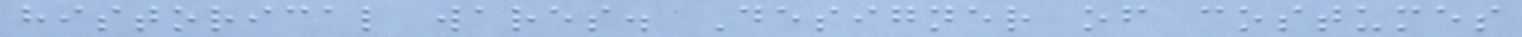historical wares. Designer of costumes
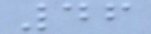46
